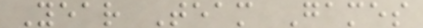Year Team Games
